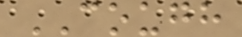COUGH
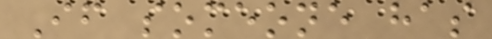If someone has
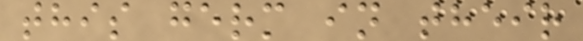this germ in their
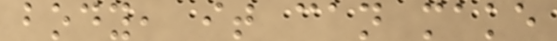body, it can make
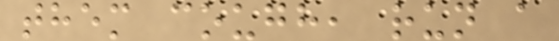them cough, run a
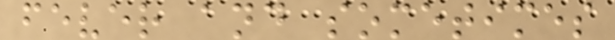fever and sometimes
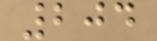204
